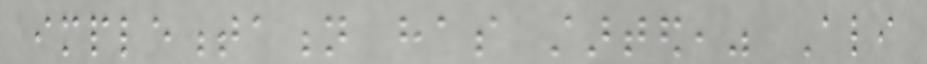implementation has started," Ali
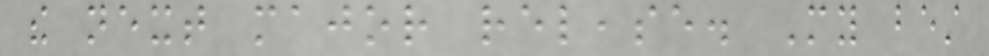the next major release. My best
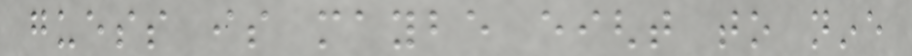guess is maybe eight to nine
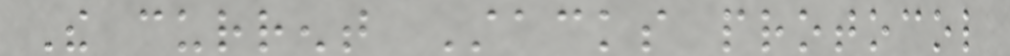The current Stacks protocol
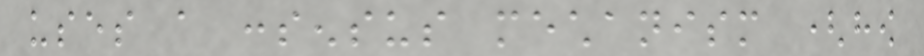uses a consensus mechanism (how
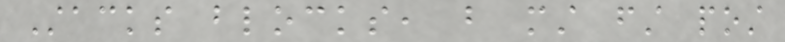Stacks blocks, but must first post
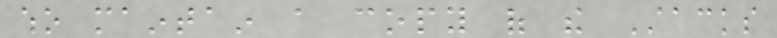who maintain a copy of the Stacks
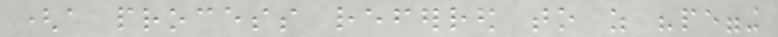(a process referred to as "pegging
